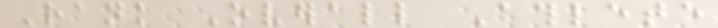Rank Overall Athlete
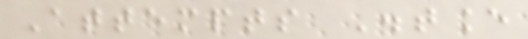Attempts Distance
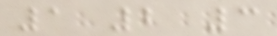1 2 3
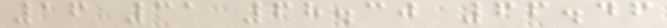16 31 68.30 66.46
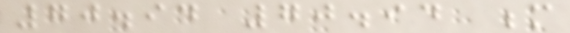70.94 70.94 m
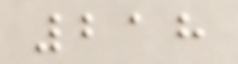218
